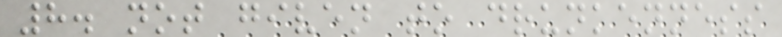8. not given to drunkenness
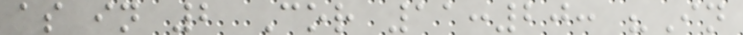as in 2 Cor 11:20: "In
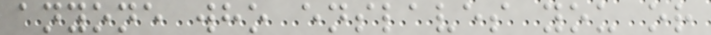anyone who enslaves you or
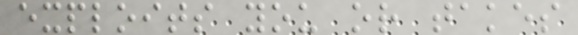exploits you or takes
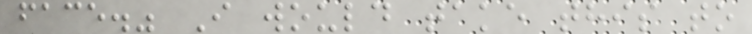face." I would take this to
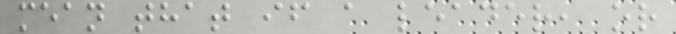mean that if a leader, or
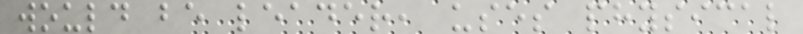would be leader, uses physical
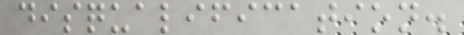disqualification.
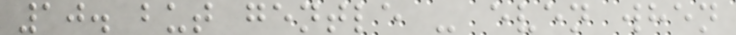10. but gentle - even when
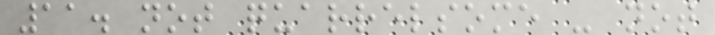11. not quarrelsome - not
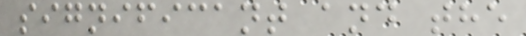significant and the
